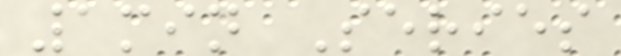1min Series
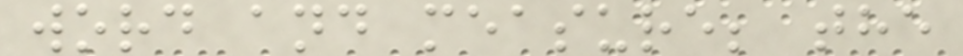word and measure; the
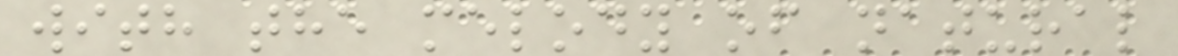with the melody of natural
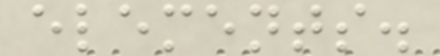elements.
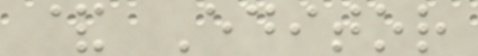& Editor
